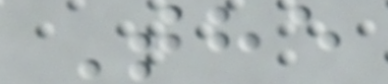The
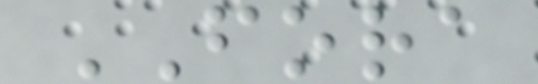FORA
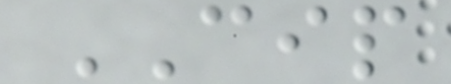CIP
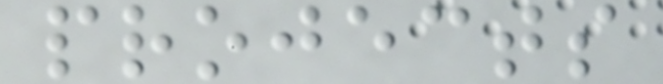projects
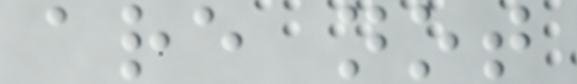are not
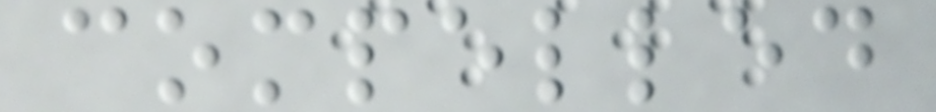compelled
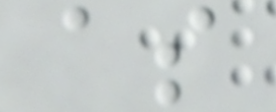as
